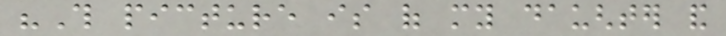"This picture is of my daughter and
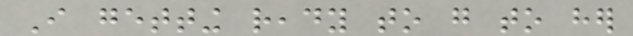I getting ready to go to her
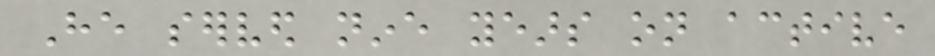He served nine years on active
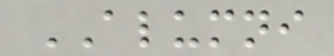ALUMNI
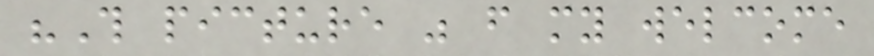"This picture was from my welcome
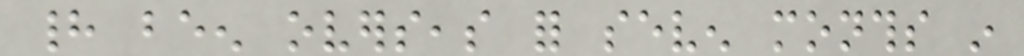had been overseas for seven months in
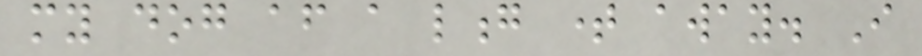my dog after a long time away. I
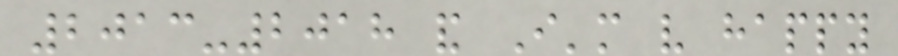2013-2018 and I'm very happy
